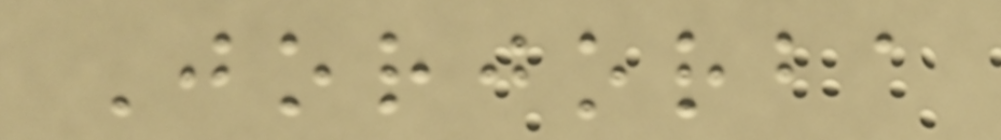Jorjorba
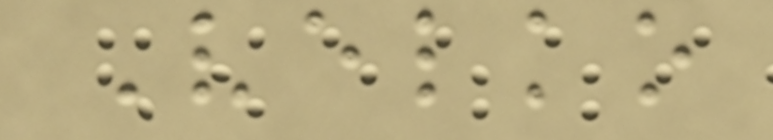Velko
